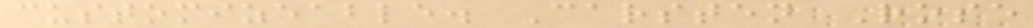customizeable. Carsten Rose
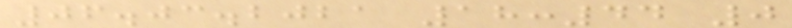06.03.2021 18:44 0
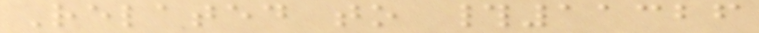Related to #11326
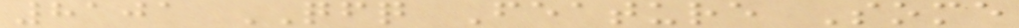8101 QFQ Feature Some
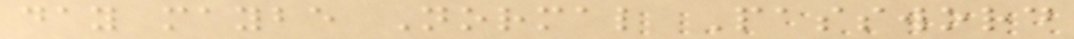day maybe Normal Password
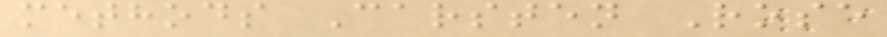methods Carsten Rose
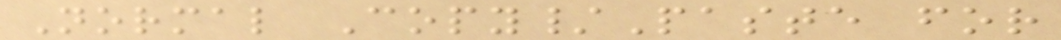Normal Copy/Paste for
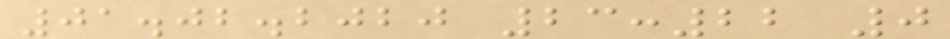01.02.2020 23:22 0
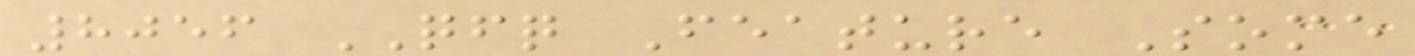8056 QFQ Feature Some
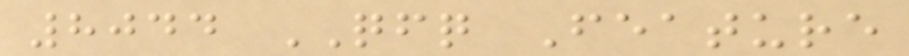8044 QFQ Feature
